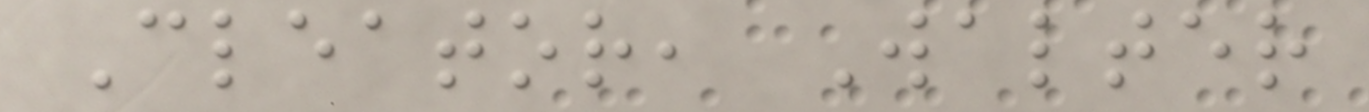Cleator, Walter
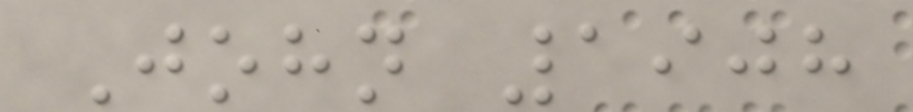John 1908
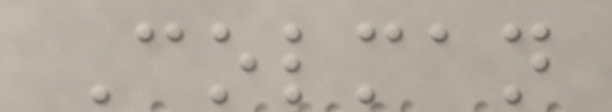Colman
